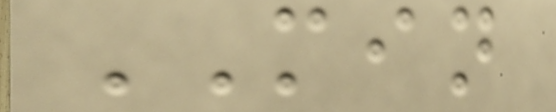MIN
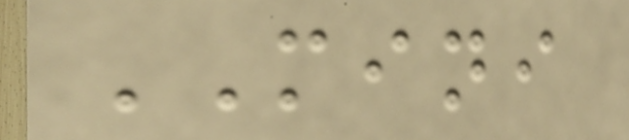MINI
